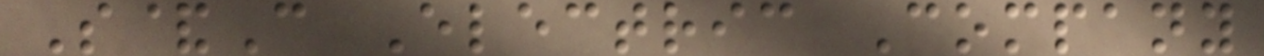S&C Electric Company
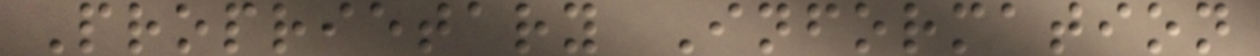Proprietary Information
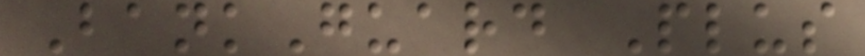BankGuard Plus
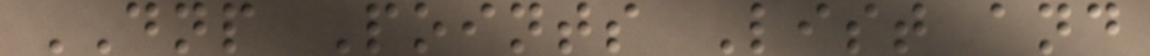DNP Points List and
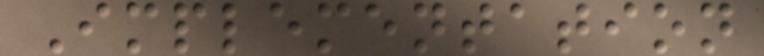Implementation
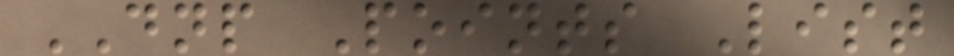DNP Points List
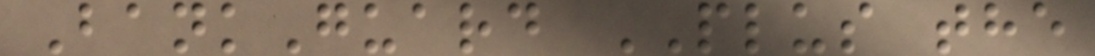BankGuard PLUS the
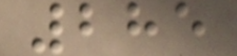285
